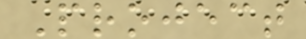Project
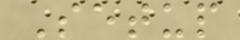Setup
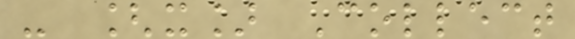- [x] Collect
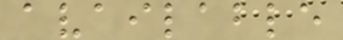available
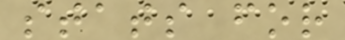stats for
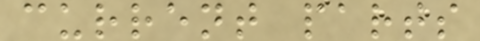current parts
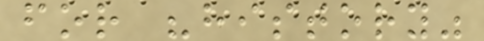for "history"
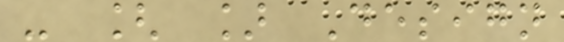- [ ] Design
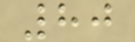80
